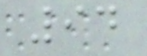94
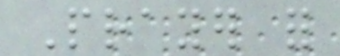Prayer for
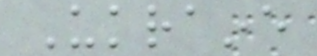Ukraine
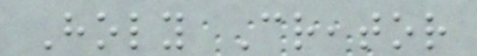Holy Creator
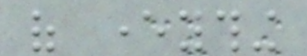of everything
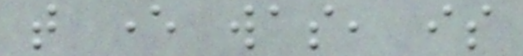that ever was, is
